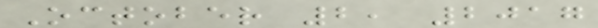October 2, 2017
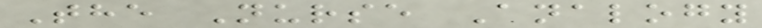The Nurse Analogy
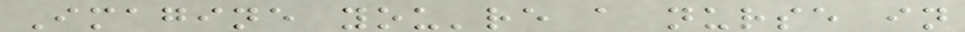Imagine you're a nurse in
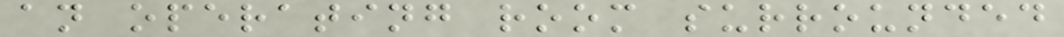an operating room surrounded
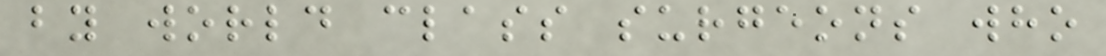by world class surgeons who
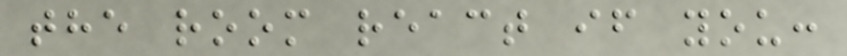the room react if you:
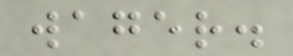wager.
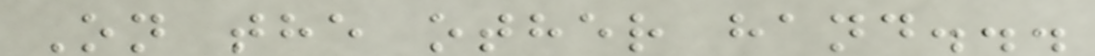On the other hand...
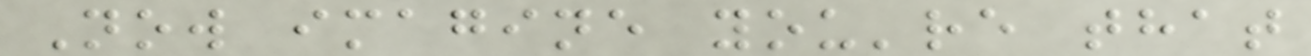Now imagine you're that
